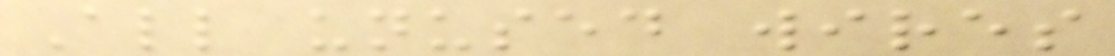All unused wires
